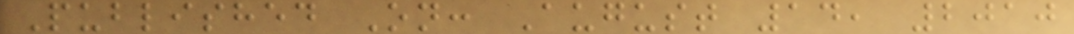Published On: August 14, 2010
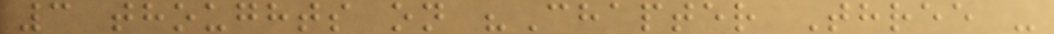3 thoughts on "Chapter Three -
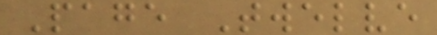Page Twelve
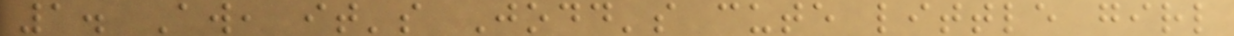1. Aw, it's Jodd's cute little girl
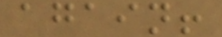again!
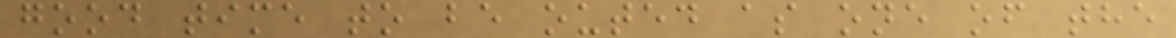good time to be outed as one of the
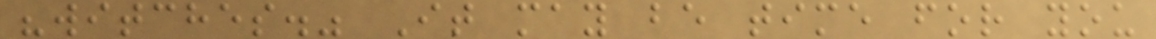"witches." It may be time for you
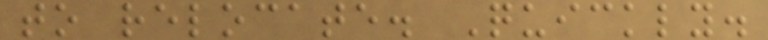to relocate. Quickly.
